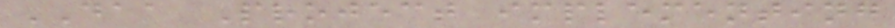DAA Project implementing
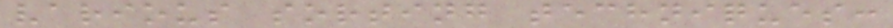various sorting techniques:
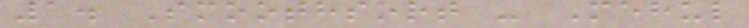1. Smoothsort - Mehul
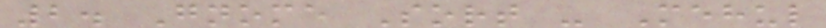2. Gnome Sort - Mehul
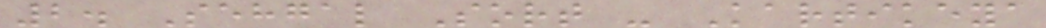2. Sehgal Sort - Kartikeya
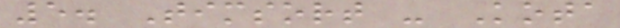5. Timsort - Kota
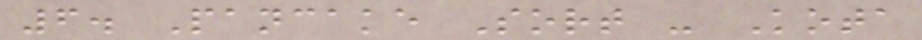6. Pancake Sort - Kota
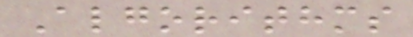Algorithms
